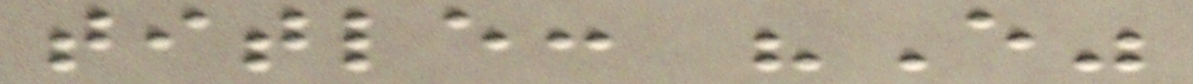title: "E"
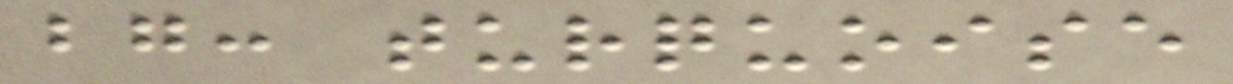bg: turquoise
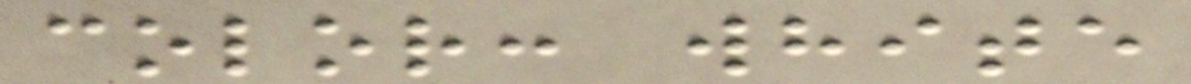color: white
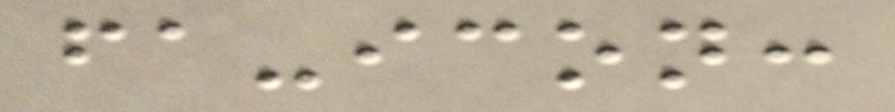fa-icon:
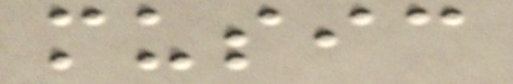music
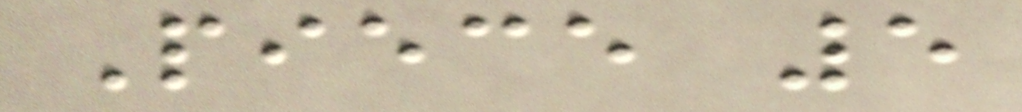Piece 5
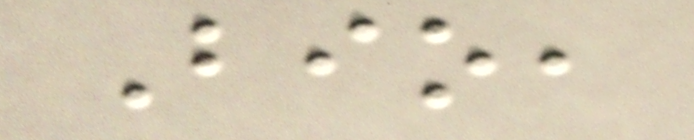Bio,
